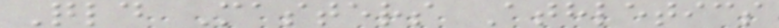Qld Masters Athletics
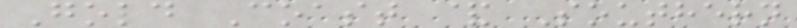Gold Coast & Southern
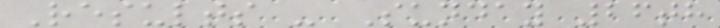Results - Sunday 26th
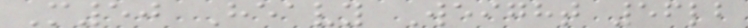M50 Heavy Weight 56lb
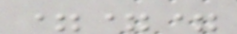===
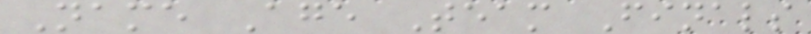Name Age Team Finals
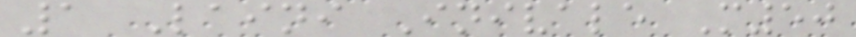1 Laini Inivale M50
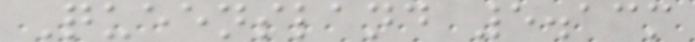Queensland 5.13m
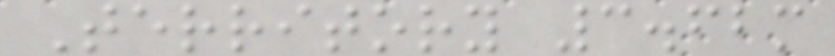Territory 3.62m
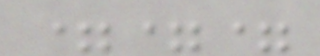===
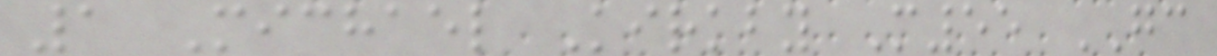1 Michael Kirkby M55 GC
